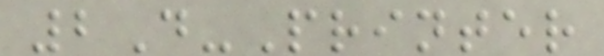2D-Printer
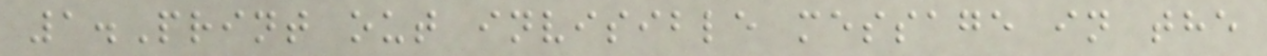1.Print out invisible message in the
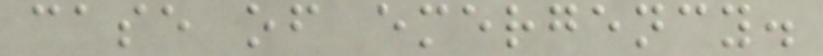case of emergency.
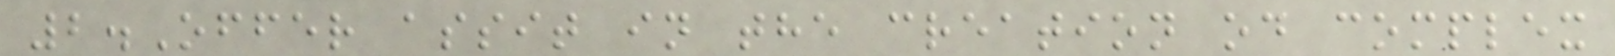2.Offer assit in the creation od complex
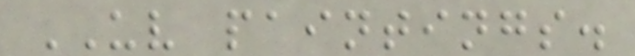UV paintings.
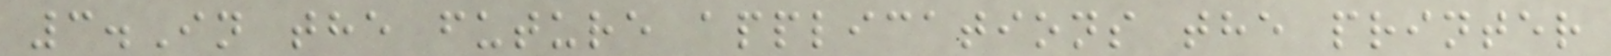3.In the future applications the printer
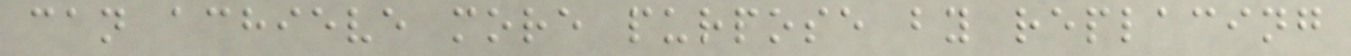can achieve more purpose by replacing
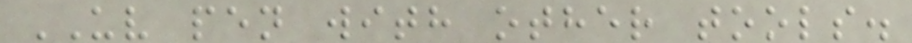UV pen with other tools.
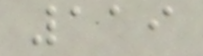119
